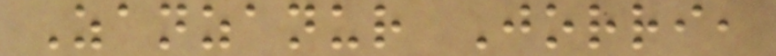Zanzanur Jorri,
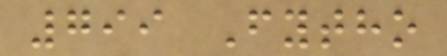799 Fytho
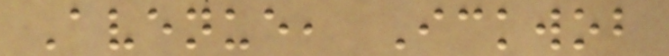Avenue, Ickwob
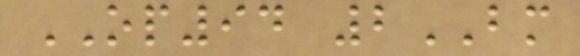OP94 2BM
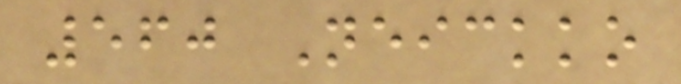560 Neickko
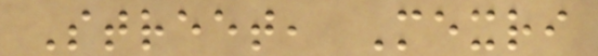Street, Mexri
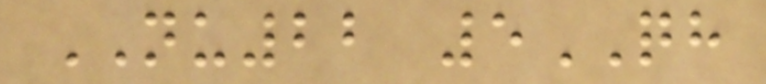NU22 5QH
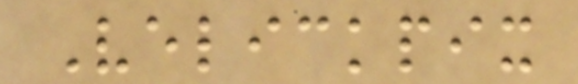Velickpix
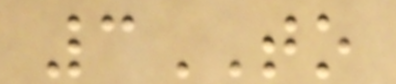3TO
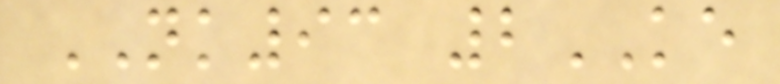NK93 2KE
